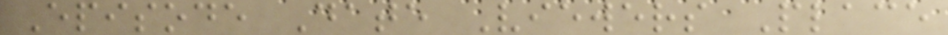Episode Date Viewers Place
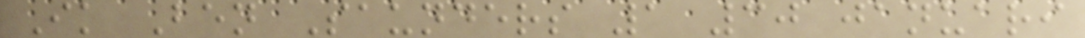Ik Ben Saunders 1 30 januari
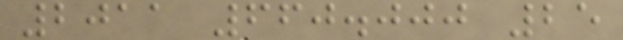2011 660.000 25
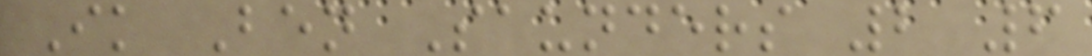Ik Ben Saunders 2 6
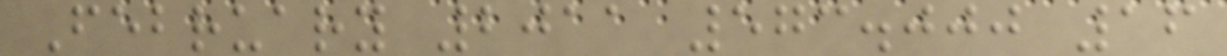February 2011 573.000 16
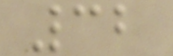32
